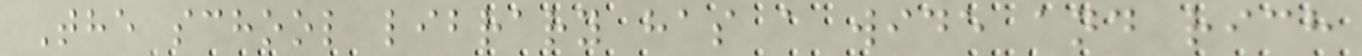The school library has a wide and rich
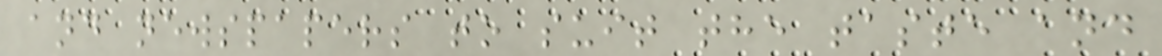and newspapers to suit the taste and
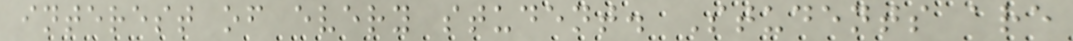interest of every student. Students are
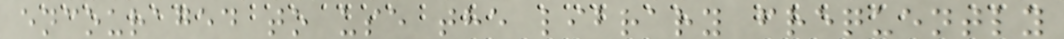encouraged to use the library frequently
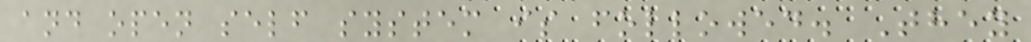and open self system is followed. They
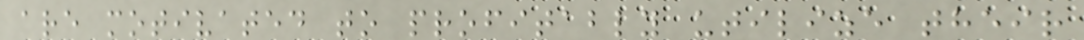are motivated to profitably utilize their
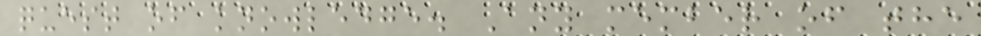quest of knowledge. Any member of the
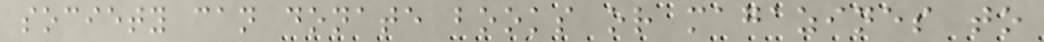society can donate books or magazines to
